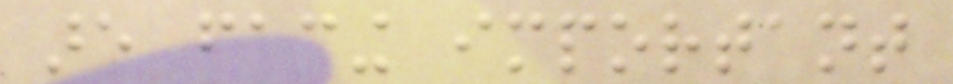are facing important
